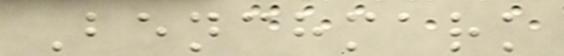Benchmark
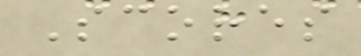Scores
